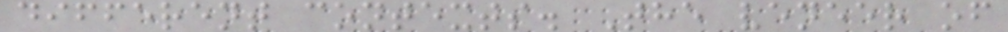different contexts. The veneer of
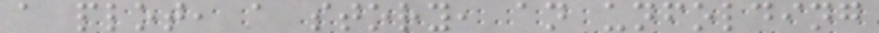a plot, a story, an unfolding
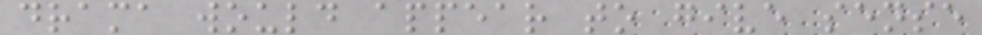drama would appear to give sense
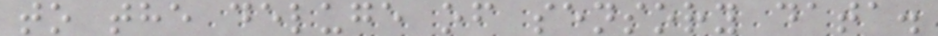to the deluge of sensory data.
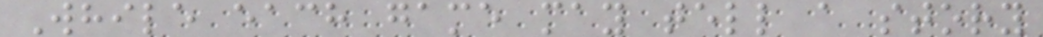While each game may tell a story
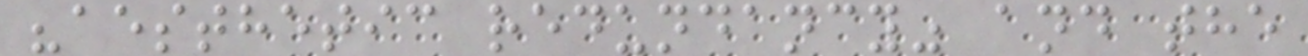"aesthetic redundancy" and the
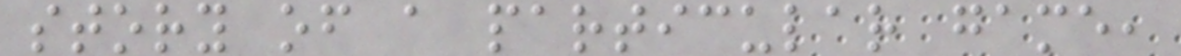story of a particular game,
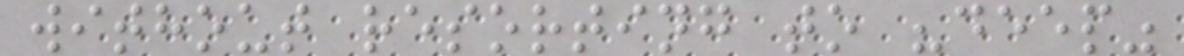without resorting to "deep"
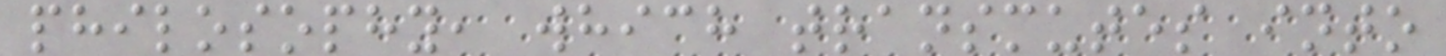philosophy, which transmutes into
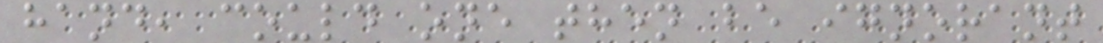hand, could one then be ignorant
